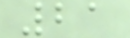21
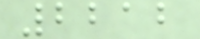2212
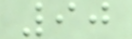90
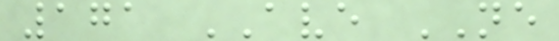171 AVE NE
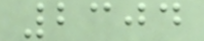2304
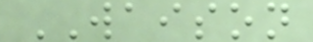WAISON
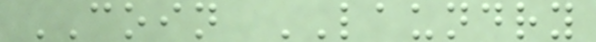COIN LAUNDRY
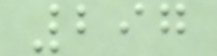297
